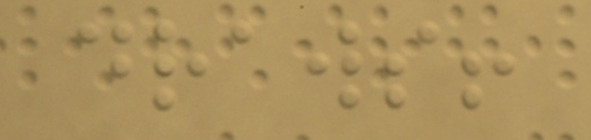draws!
